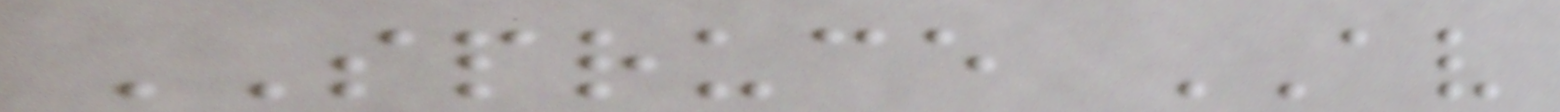SPRUCE AV
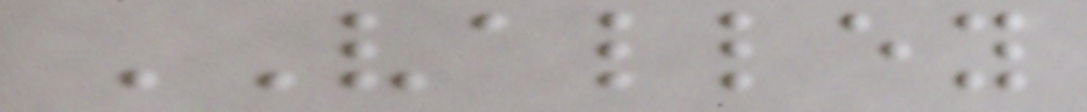VALLEY
